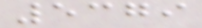5379
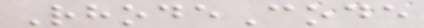RhodeCode
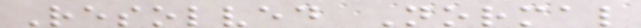Resolved Normal
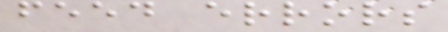feed errors
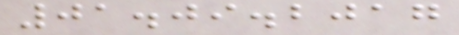01.09.2017
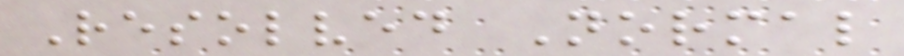Resolved Normal
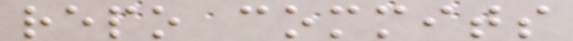repo commits
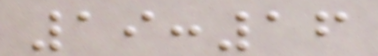19:16
